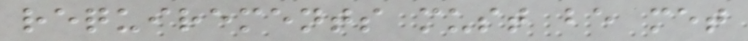requirements must be met
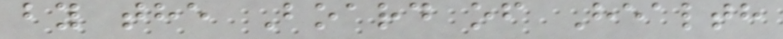by the Board of Health
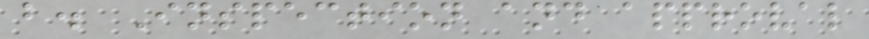b. Inspection and approval
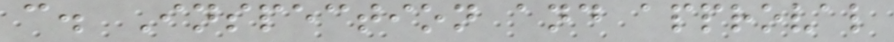c. Inspection and approval
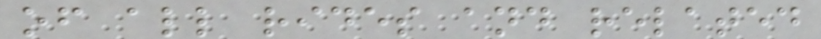of all rides and related
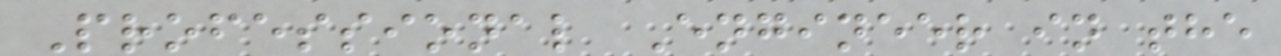Professional Engineer in the
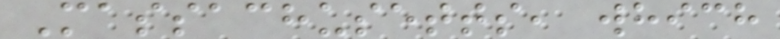Massachusetts, which
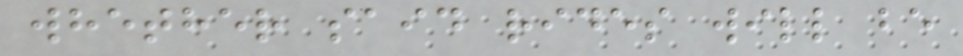whether said rides will be
